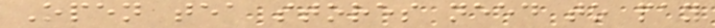Open tea stores need to pay
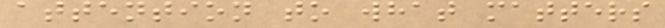attention to what matters
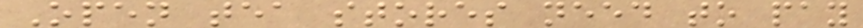Open tea stores need to pay
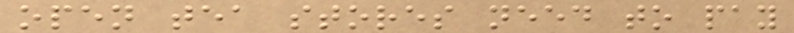open tea stores need to pay
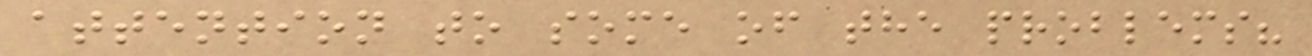attention to some of the problems?
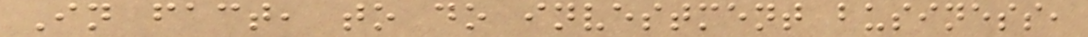In fact, to do investment business,
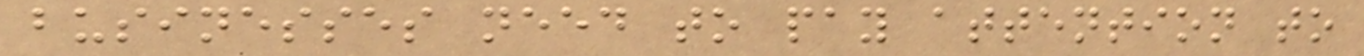businesses need to pay attention to
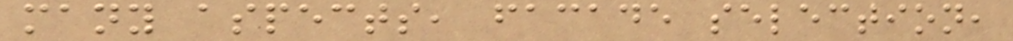many aspects, facade selection,
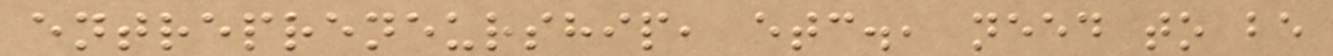entrepreneurship, etc., need to be
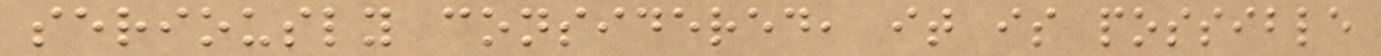seriously considered, it is possible
